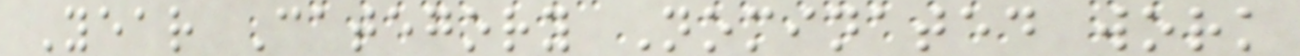Year Category Nominated work
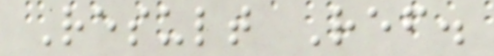Result Ref.
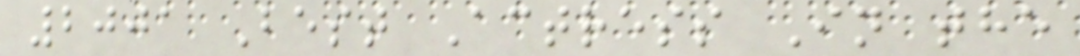2001 Best Actress In the
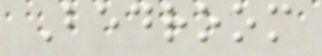Bedroom
